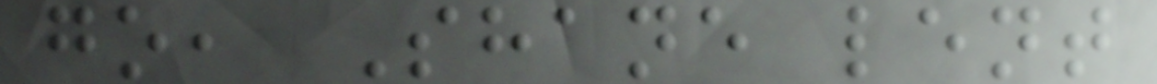go, Shane lent
